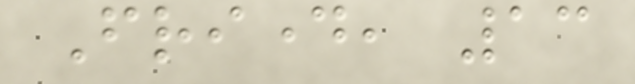Friday, 13
